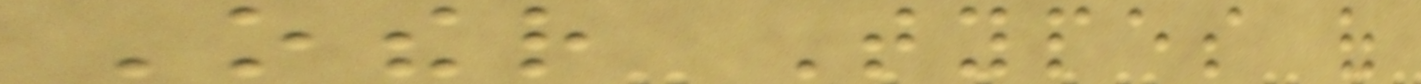Other Types of
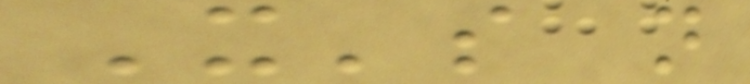It's not
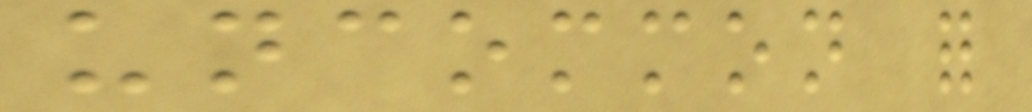uncommon for
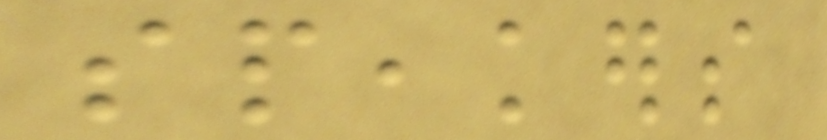speakers
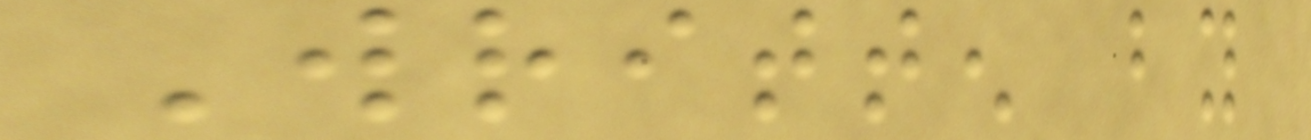Written by
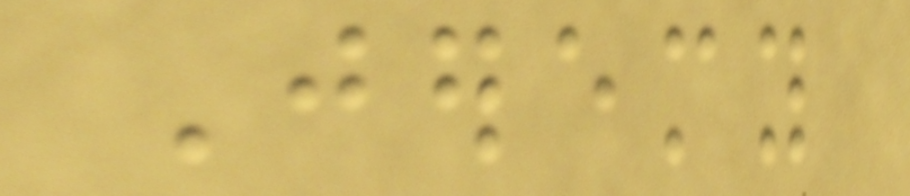Jeremy
